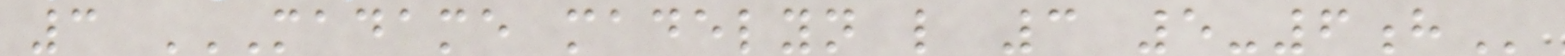3 MADAME MADELYN L 3 5-6H
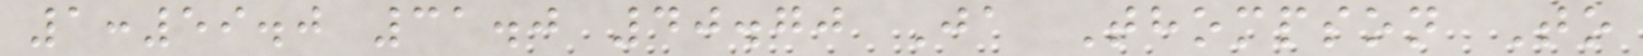1:59.0 31.0 40.70 Ja Thompson To
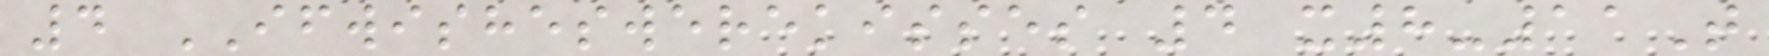4 IFWISHESWEREKISSES 4 x8-11T
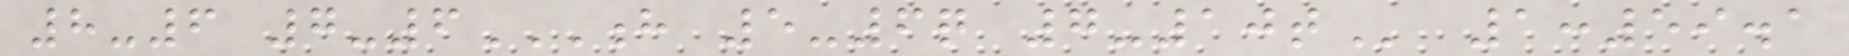8-6 7-6H 5-6Q 7-10T 1:59.1
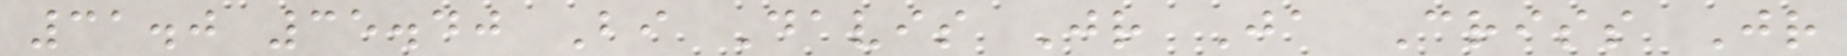31.0 35.40 Bi Davis Jr Ja Criss Jr
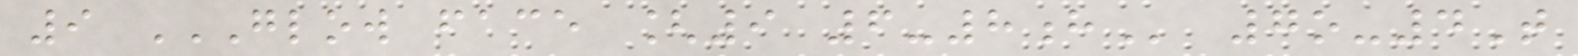9 GLOW FACE [9 6-8H 7o-4T
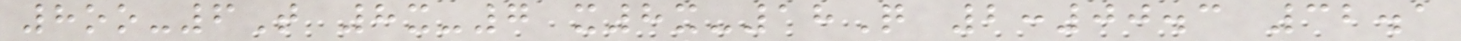8oo-6T 8x-7 x8x-18Q 2:00.3 32.1
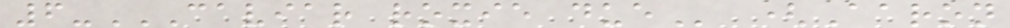6-CAVIAR ROXIE DUE (Aaron
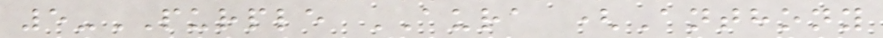5-PURPLE AURA (Anthony
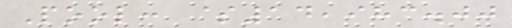Pool: $14,983.00
